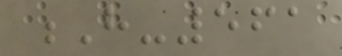H-561
